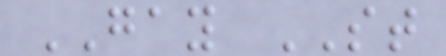GAY ST
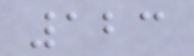123
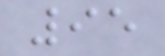95
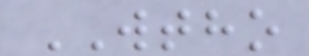WTHO
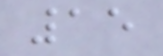15
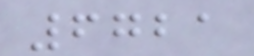6721
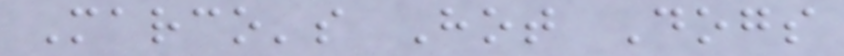Marco's Hot Dogs
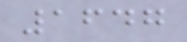1647
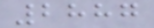2887
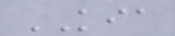KIA
